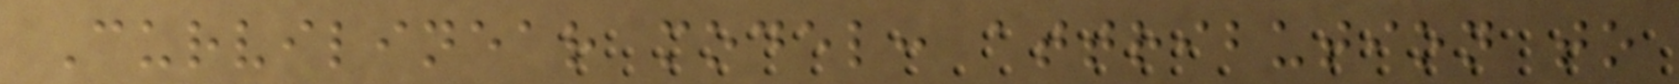Curvilinear model: attribution to
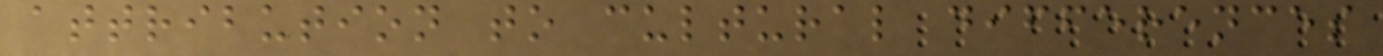attribution to cultural differences
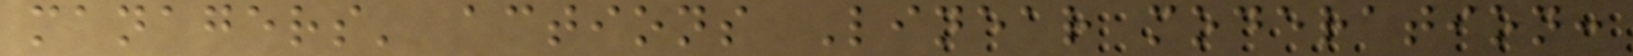managers' actions Linear moderation:
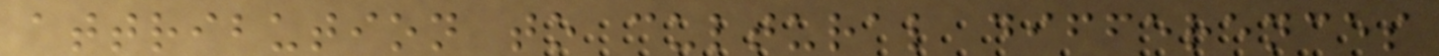attribution to cultural differences
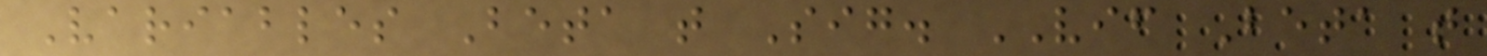Variables Beta t Sig. VIF Beta t
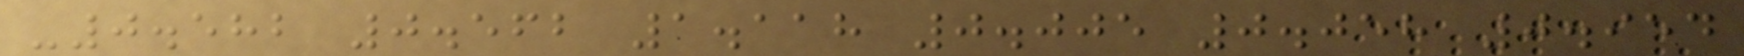-0.582 0.562 1.118 0.005 0.058 0.954
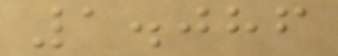1.086
